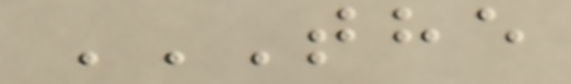THE
